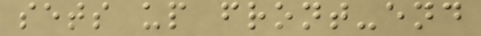sets up front-end
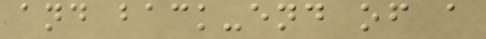and back-end of a
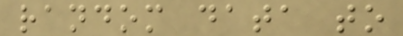random data to
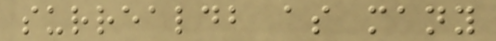surrealdb as many
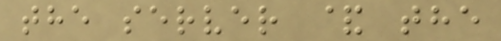the server & the
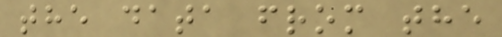the data from the
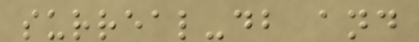surreal-db and
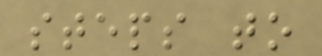steps to
